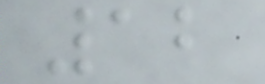12
